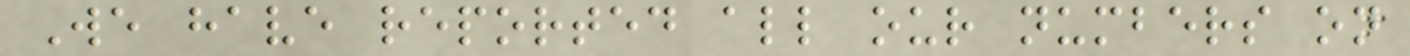We have reported all our numbers on
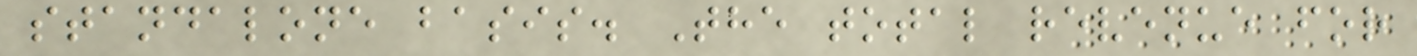standalone basis. The total revenue for
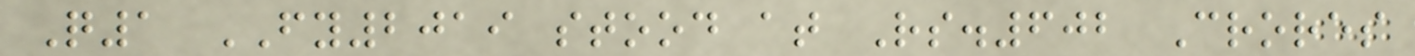Q1 FY2019 stood at Rs.602 Crores
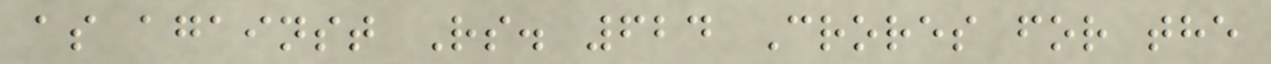as against Rs. 624 Crores for the
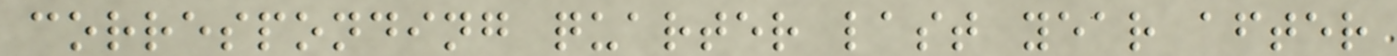corresponding quarter last year after
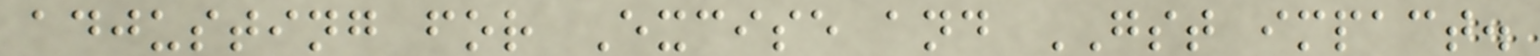adjusting for Excise and GST impact.
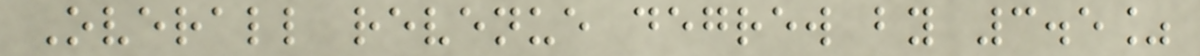Overall revenue degrew by 3.5%
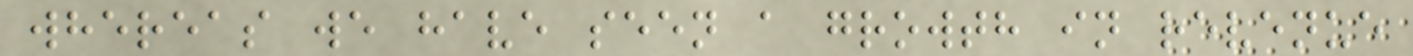whereas we have seen a growth in revenue
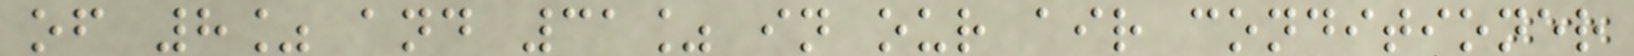of 8% and 31% in our air conditioner
